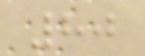80
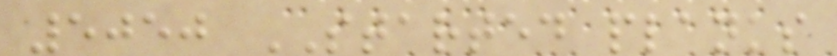5050 STARTED planks
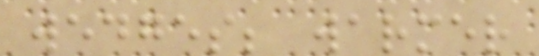wedges; warmer
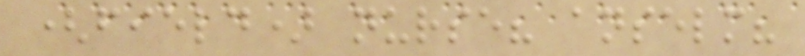(field) nurse? anselm?
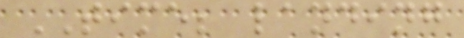TIME; landing
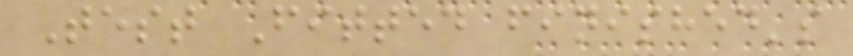Test Fitted finished's
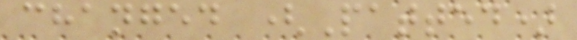changed (Patted)
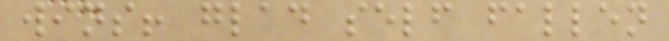wins! glad self fallen
